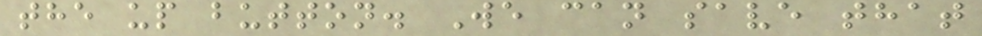the up button. We can save that
